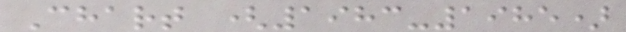Chart (1983-1985)
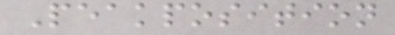Peakposition
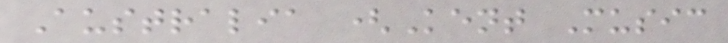Australia (Kent Music
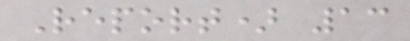Report) 13
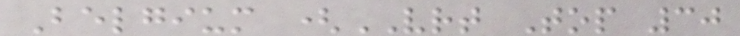Belgium (VRT Top 30
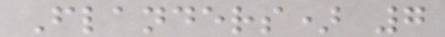Flanders) 7
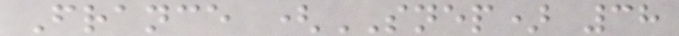France (SNEP) 38
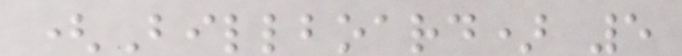(Billboard) 5
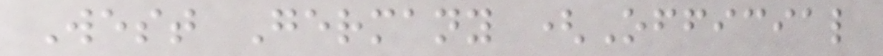West Germany (Official
